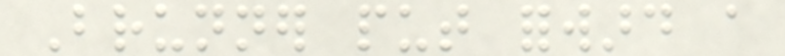Brunner put forward a
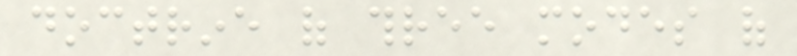doctrine of three modes of
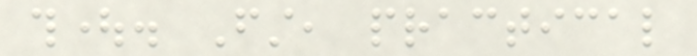thought. First, practical
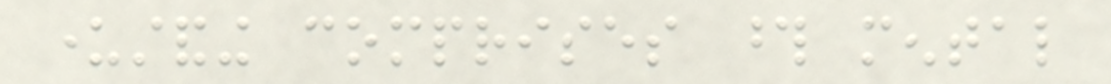understanding comprises those mental
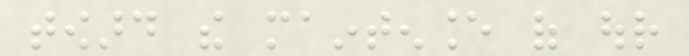toward the maintenance of our
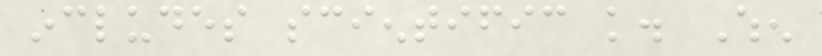includes scientific knowledge. When
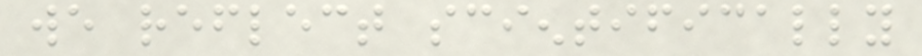we reflect scientifically
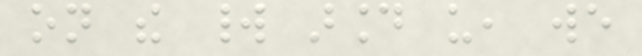on the world around us, we
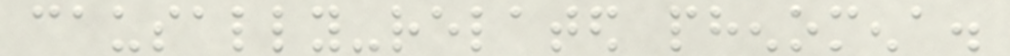causally-related phenomena.
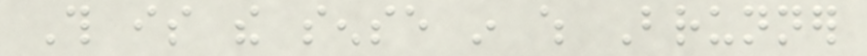This is the sense in which Brunner
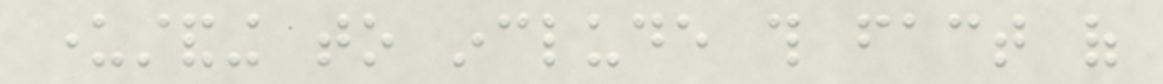understanding to include this fact of
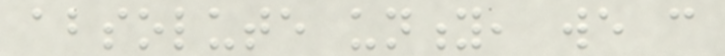absolute unity, we can
